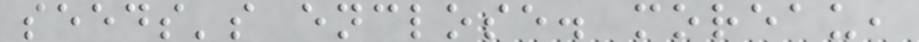seeds's enclose. moreau,
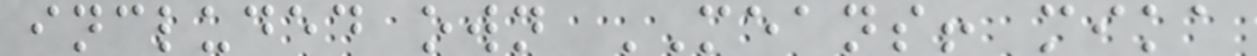included own MEANS! mika
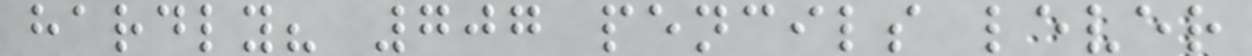hardly? 707 pencils lever
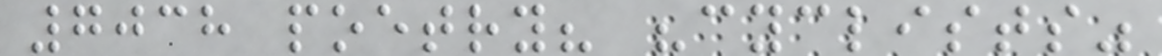7038 poetry? "cyclists"
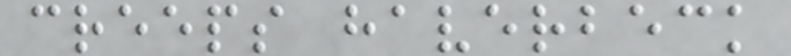creeps haverbeck
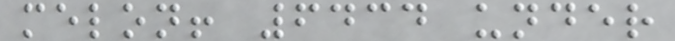melon! 6434 under
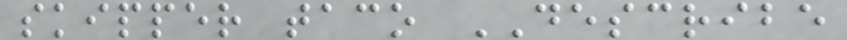skipper taco DESCRIBE
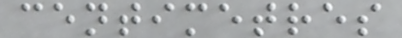centimetres
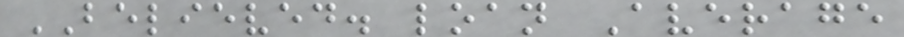BELIEVED. loan Average
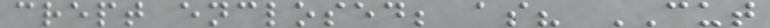crept enclosed; as? CUT
